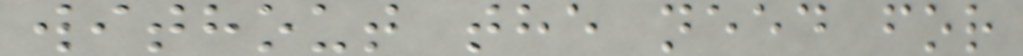without the need for
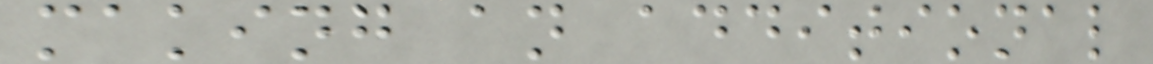making an additional
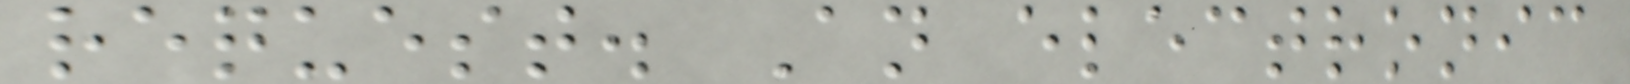request. An electronic
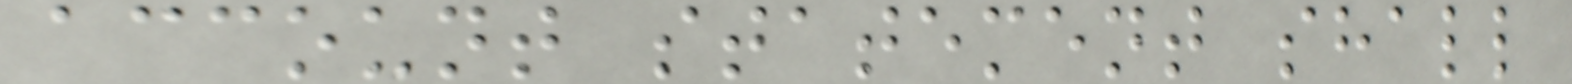account statement shall
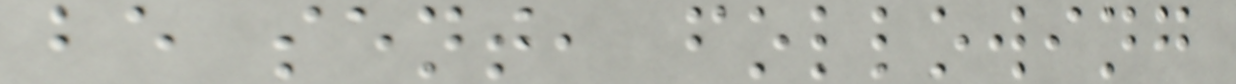be sent, following
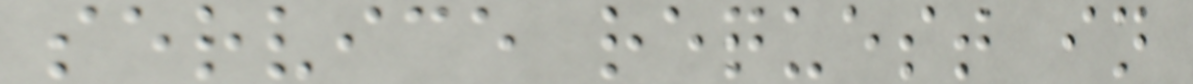service request in
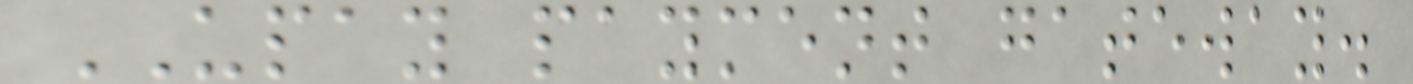UPAY payment gateway.
